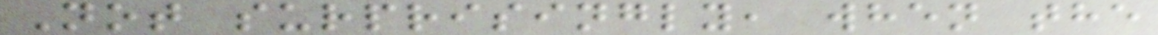Not surprisingly, when the
